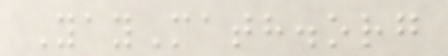YayMath.org
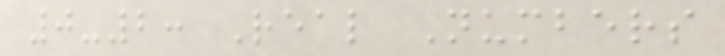0-2: Real Numbers
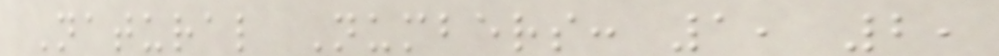Natural Numbers: 1, 2,
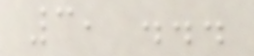3, ...
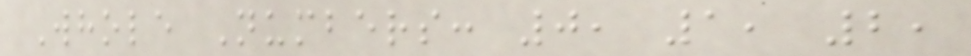Whole Numbers: 0, 1, 2,
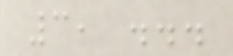3, ...
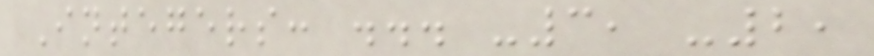Integers: ... -3, -2,
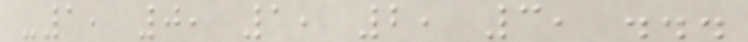-1, 0, 1, 2, 3, ...
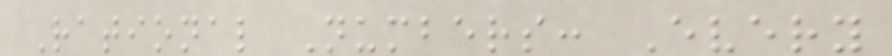Rational Numbers: Every
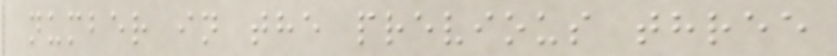number in the previous three
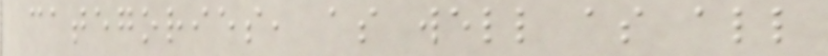categories, as well as all
